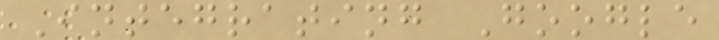Integrating Google
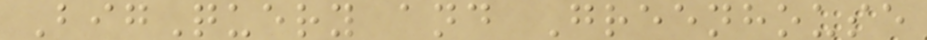BigQuery and Greenhouse
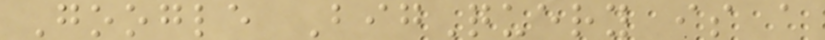Google BigQuery is a
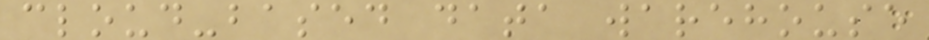cloud-based data warehouse
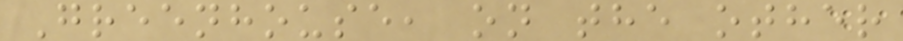Greenhouse, on the other
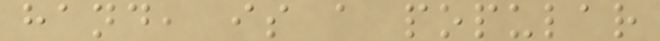hand, is a popular
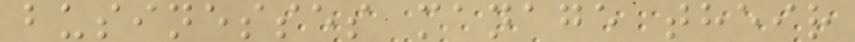businesses manage their
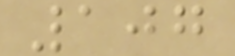107
